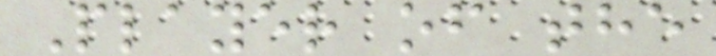Player of the
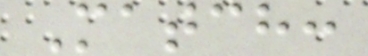Match:
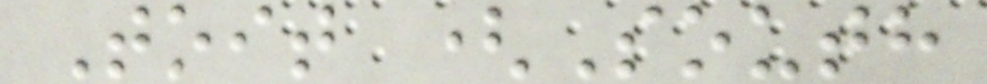Toit (South
